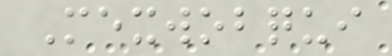Mexwobqui
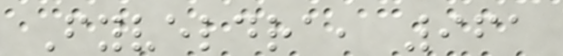Fyveldra, 961
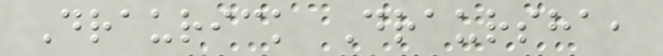Draurick Draursha,
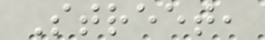Street,
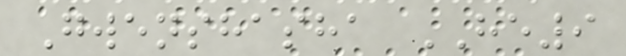Gwenshasha HE9
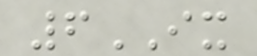6IX
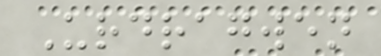Urdragwen
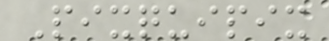Pixquipix
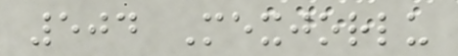504 Mexjorlu
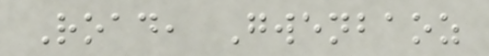Road, Gwenbaoz
